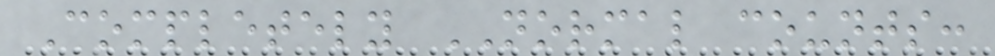Completely NORMAL counts:
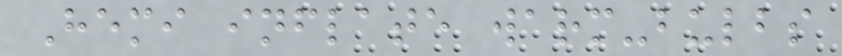Hemi inflate warm-bulbs
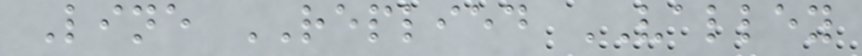Line REPLIED VALLEY
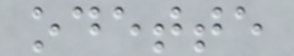odette
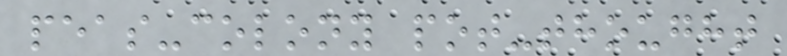peas-colony pot-thought
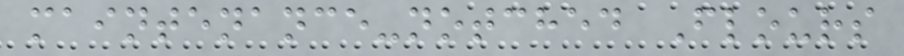maintenance-notched Flours
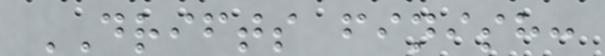DRIFTS finish:
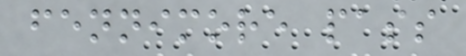fennimore pass
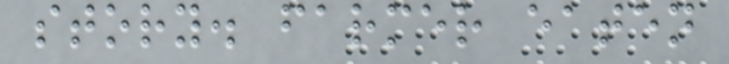story. farmer eaten
